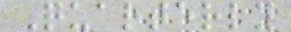Quarterly
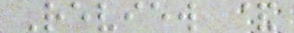Review &
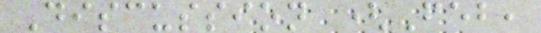Discussion (Feb,
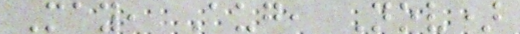May, Aug, Nov)
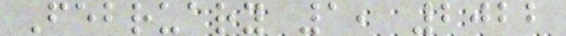February 1, 2022
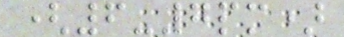(6-7pm)
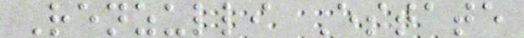Renzulli Estate
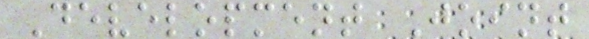Development Joint
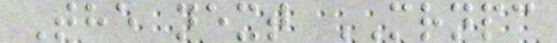The next MRNPC
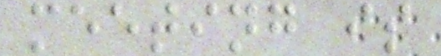meeting is
